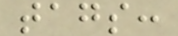tags:
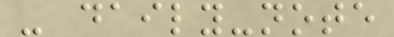- daily-note
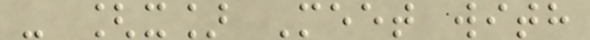- [x] Meet with
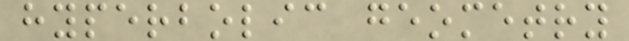hyperbolic geometry
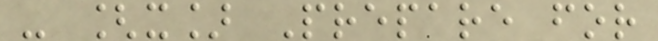- [x] Prepare for
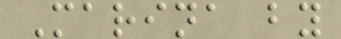Marina by
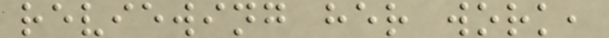reviewing her work,
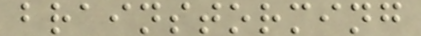brainstorming
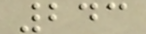243
